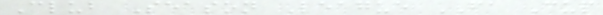Club Season League FA Cup
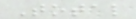Total
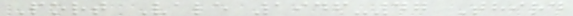Port Vale 1946-47 Third
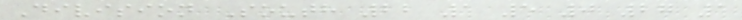Division South 22 1 5 0 27 1
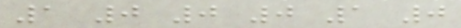1 0 0 0 1 0
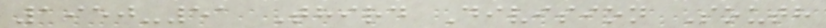1950-51 Third Division South
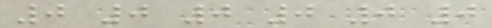0 0 0 0 0 0
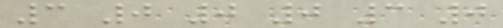3 0 0 0 3 0
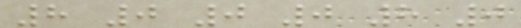8 0 0 0 8 0
